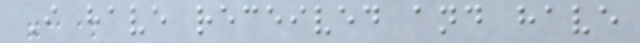I have received and have
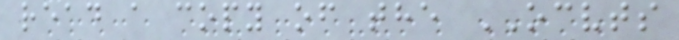read a copy of the OCVTS
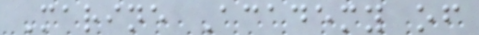Marine Academy of
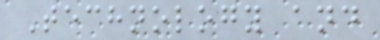Technology and
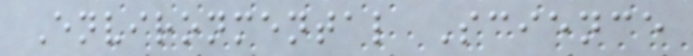Environmental Science
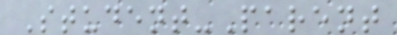Student-Parent
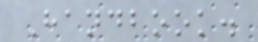Handbook.
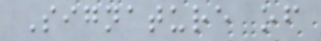Signature of
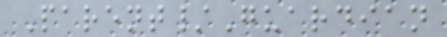Parent/Guardian
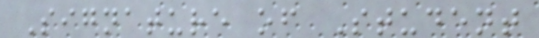Signature of Student
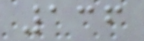136
